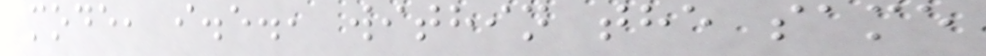mode, i.e., within the same
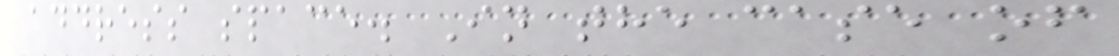address space. In the case of
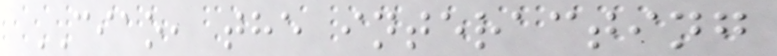CIAO, the interacting
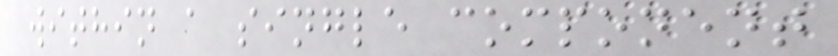within a single component
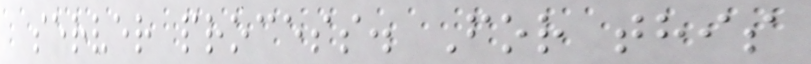server process. For this
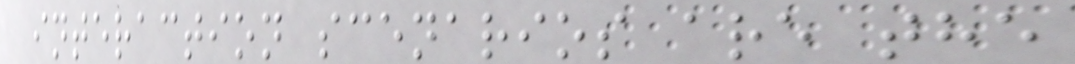interaction scenarios are the
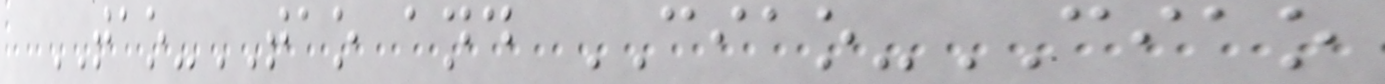TAO-TAO and CIAO-CIAO
